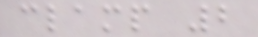clamp 2
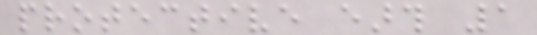protective earth 1
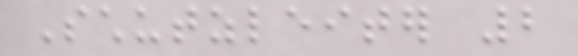Schutzleiter 2
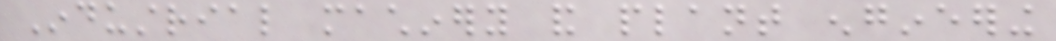Industrial machinery and plant engineering
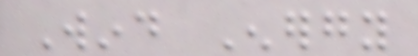Wind Energy
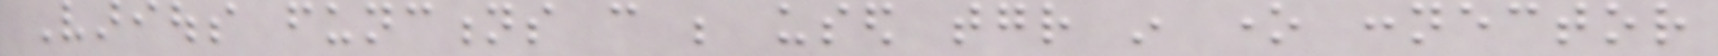Various functions can be used together in one connector
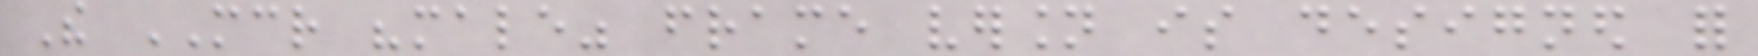The MCR "male" frame version is designed for
